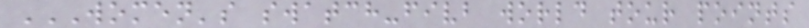WOMEN'S SWATCH-FIVB WORLD TOUR POINTS
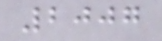2007
